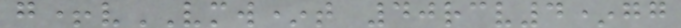g+vVMW*t 40rcv4*gg
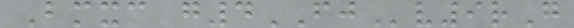Bmxc g4FJv9rG
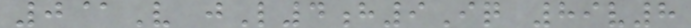0@V jL4h9Iq 89v8
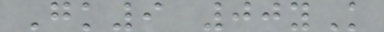Gk9 00yK
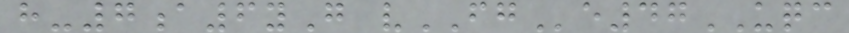h-7a6yG vFGe47UQC
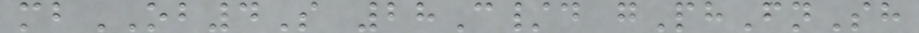mbOB4S 28C/d gPhFnSh
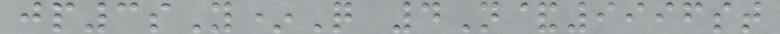jp3sY*Q 4N&9996st
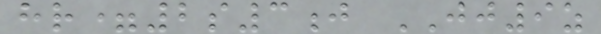hr=2s3j JJ9z
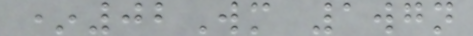*02Wm 1wgn
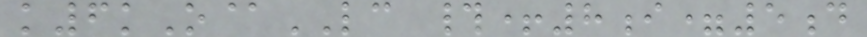k6kO@LC #+8i=5d
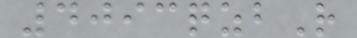4093qzbR
